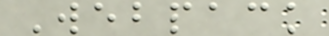Webpack
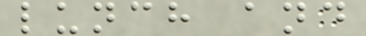lunch and
